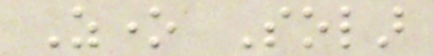Zone Solar
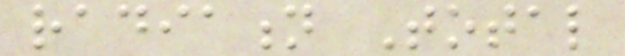radiation Total
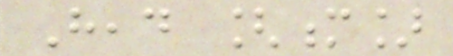Head [m]
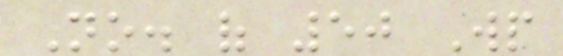No. of 50 Wp
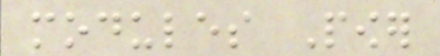modules Power
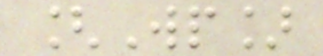[Wp]
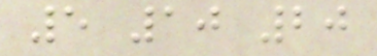5 10 20
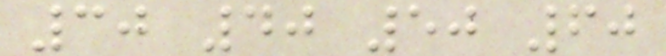30 40 50 60
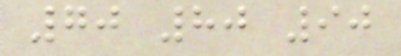70 80 90
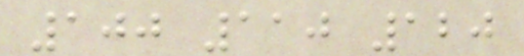100 110 120
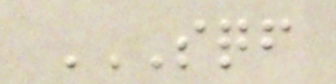SQF
